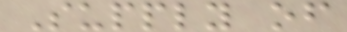Supply of
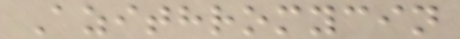Azithromycin
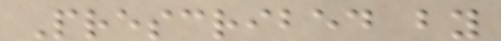Prescribed by
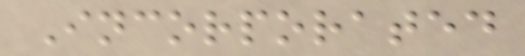Incorporated
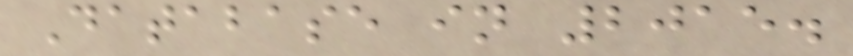Database in 2015.
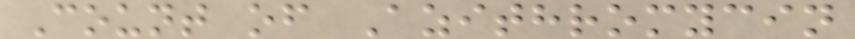Count of Azithromycin
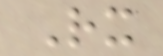Rx
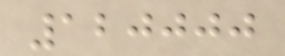120000
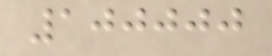100000
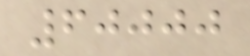60000
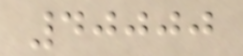40000
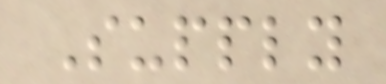Supply
